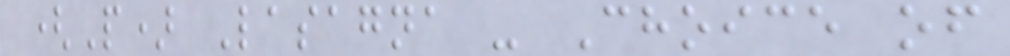(P) Lasagna - Choice of
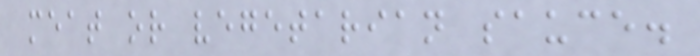meat or vegetarian sauce.
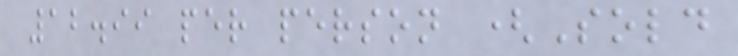12.99 per person (Sold
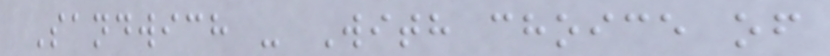Sandwich - With choice of
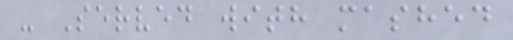- Served with mashed
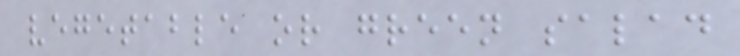vegetable or green salad
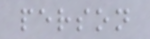person
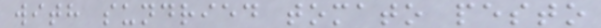with sundried tomato pesto
